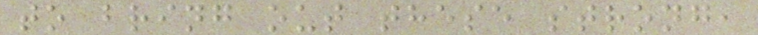to bring out these strong,
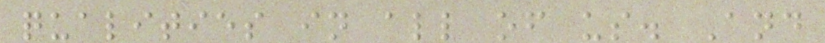qualities in all of us. And
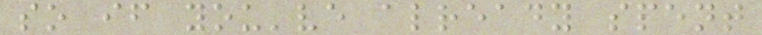so if you've already spent
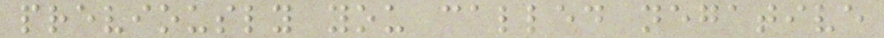previously you called negative
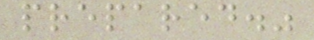prepared."
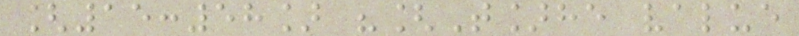[15:58] "[T]he value
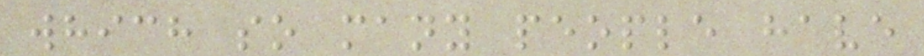which so many people have
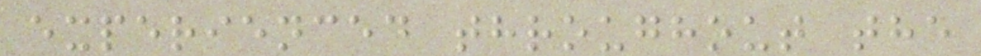experienced throughout the
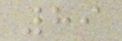89
